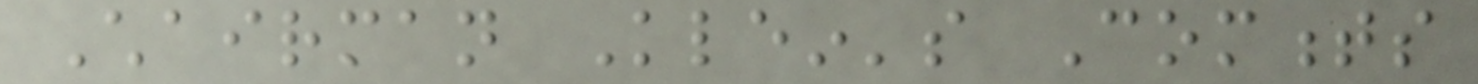Chairman Klein's Comments
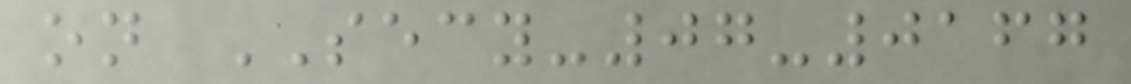on SECY-07-0167
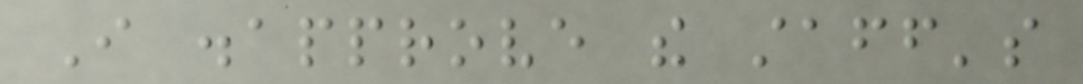I disapprove the staff's
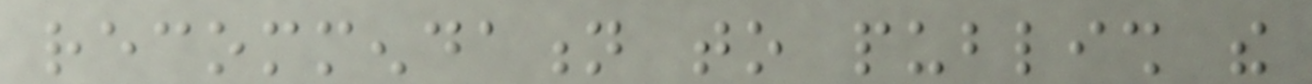recommendation to publish the
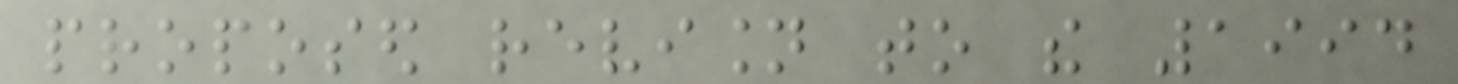proposed revision to the 1994
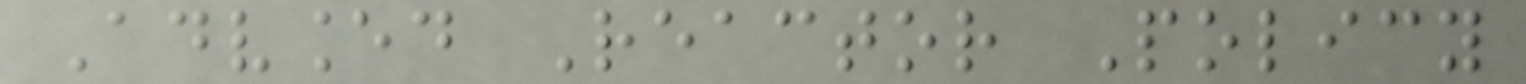Advanced Reactor Policy
